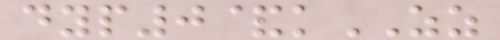dyp0&kZZ
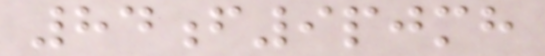84f9pjmh
